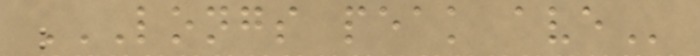LONGS PEAK AVE
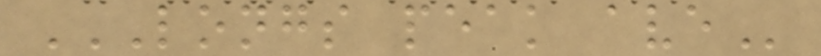LONGS PEAK AVE
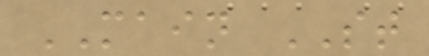MAIN ST
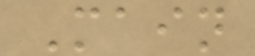Main
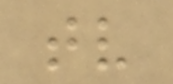tv
